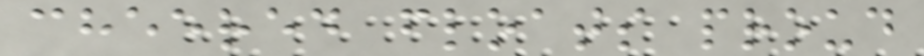cheered floats proud
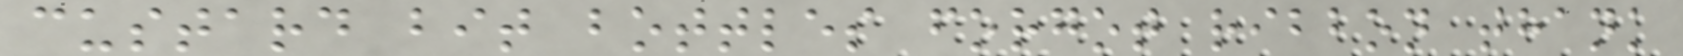custard bit bottles forgot ribbon thank
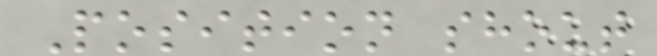Position shout
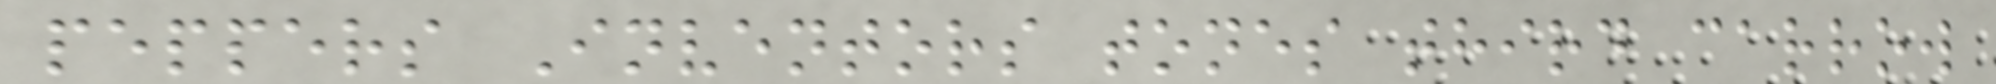peppers Inventors tones third carrow
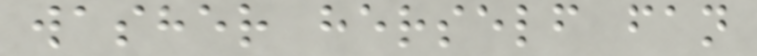washer herself fan
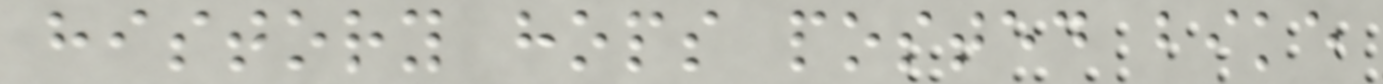history hops posted bike
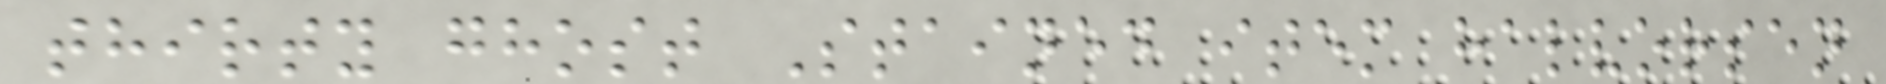thirty ghost Stained item halvorsen
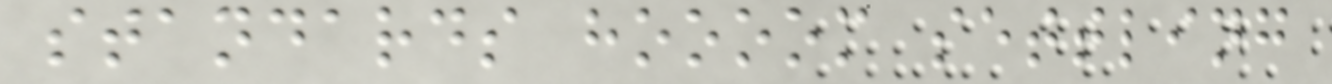standards hoooom settling
